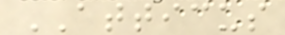ATTICUS
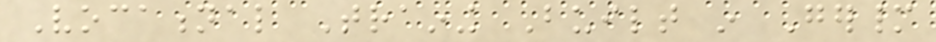Vocational Training Built in Germany
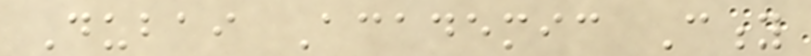Dubai Academic City
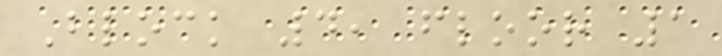Block 4, floor 1
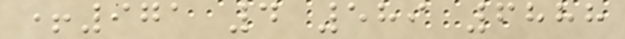+971 4 589 6888
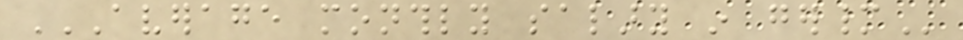AVERAGE MONTHLY SALARY IN GERMANY
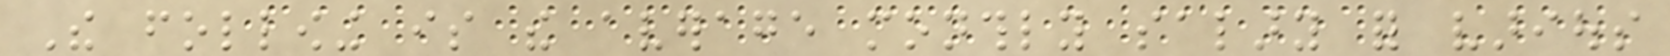The following is the average monthly salary for various
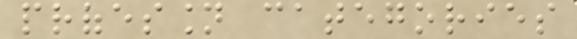profession categories
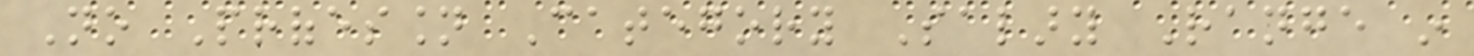No Profession Category Salary Range in
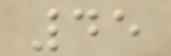45
